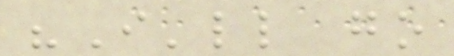"I'll go
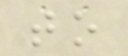to
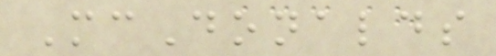McDonalds
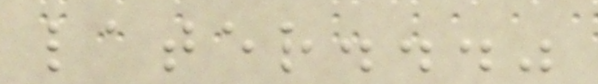later..."
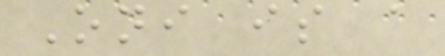Oni is a
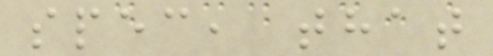spec, that
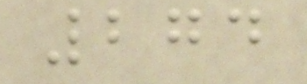274
